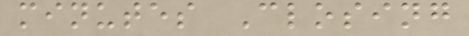minutes Closing
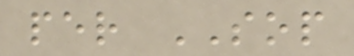per SOP
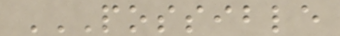POSSIBLE
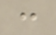:
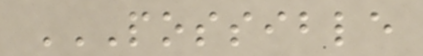POSSIBLE
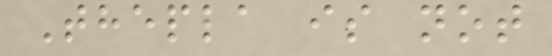Thepla is not
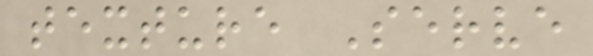texture Serve
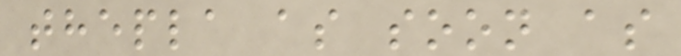thepla as soon as
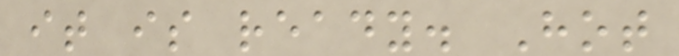it is ready. Hot
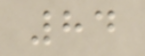84
